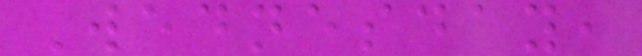Wednesday,
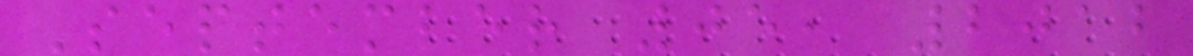September 05, 2012
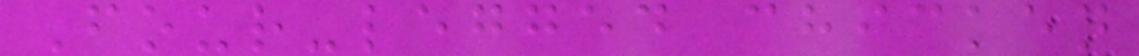Four-legged chicken
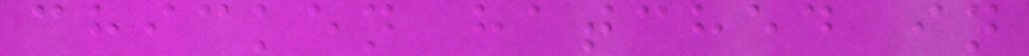chicken hatched in
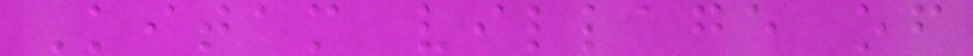Kitam village of
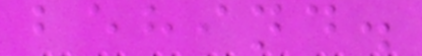behind.
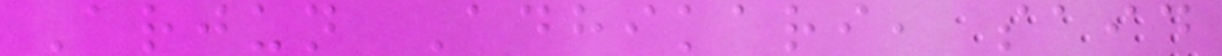Arjun Adhikari, said
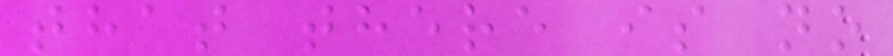that there is no
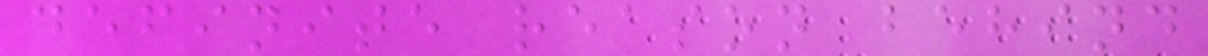definite reason behind
